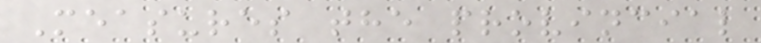Measures the provincial
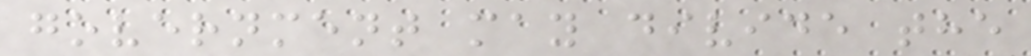government may divide the
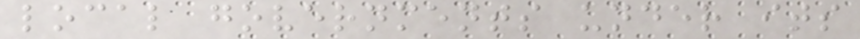local governments under its
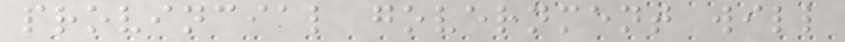provincial government will
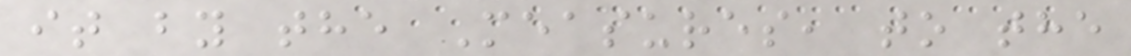it by the Measures, to the
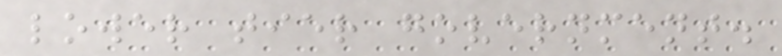lower tier government.
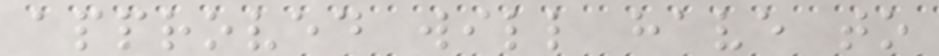approved will have to
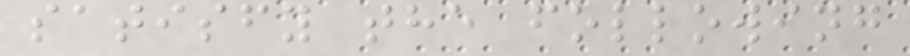satisfy the following
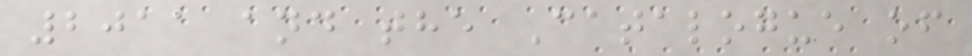2011 and the Catalogue of
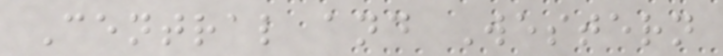Central and Western
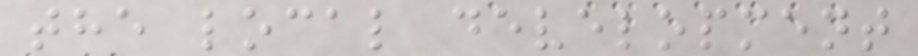the local development
